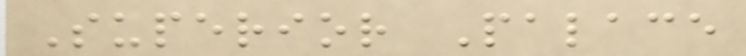Superior Palace
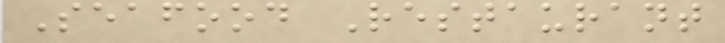Seafood Restaurant
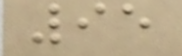95
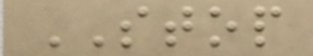STOP
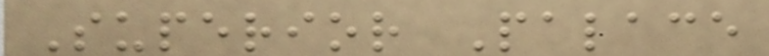Superior Palace
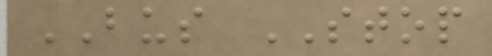BUS STOP
